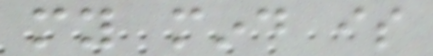my mind is
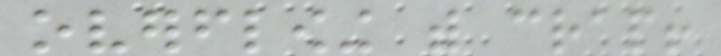overflowing with crap!
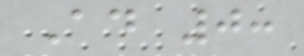Ad 0:
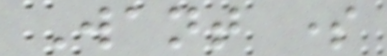Want some
